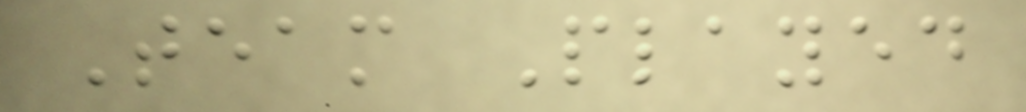Team Played
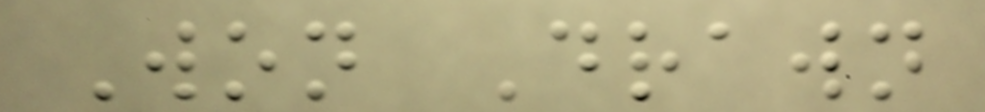Won Drawn
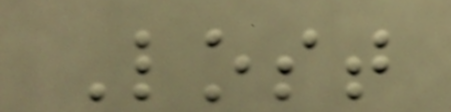Lost
